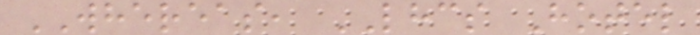WHEREAS, LHCS Hotel
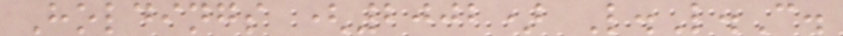Holdings (2002) L.L.C.
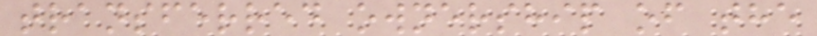transferred ownership of the
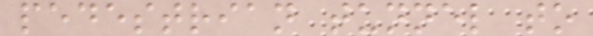pedestrian tunnel to
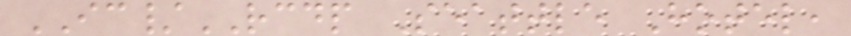IC/RCDP Seattle Hotel,
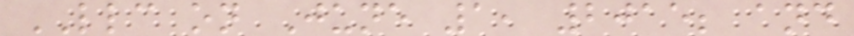LLC on June 1, 2015; and
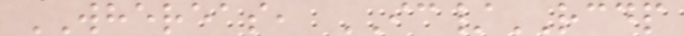WHEREAS, IC/RCDP
